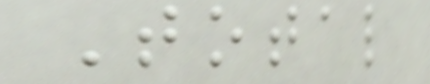Total
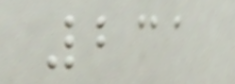231
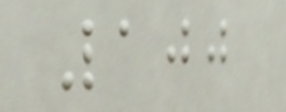100
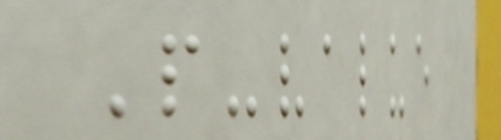P-value
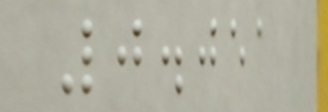0.051
